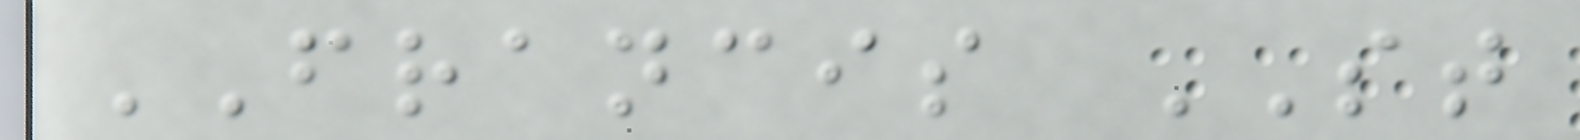FRANCIS ST
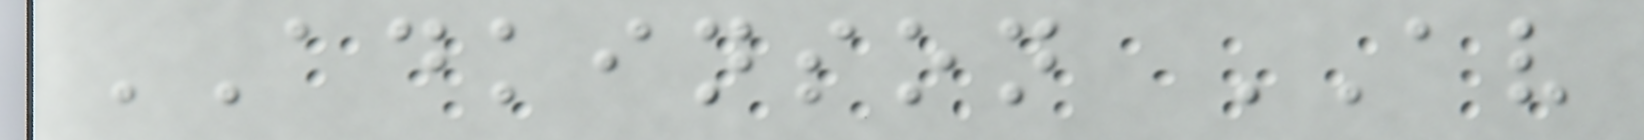ADKINSON AV
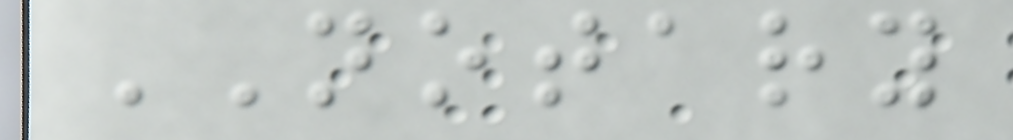NOTARY
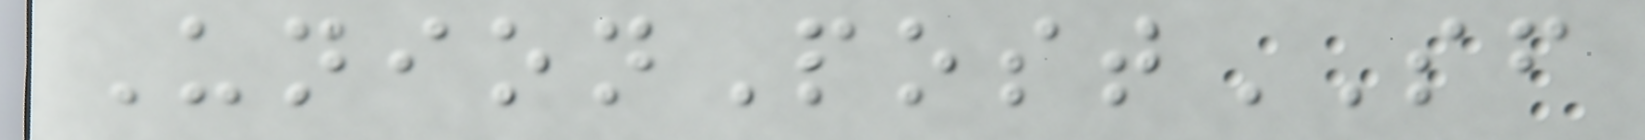UnionPostSF
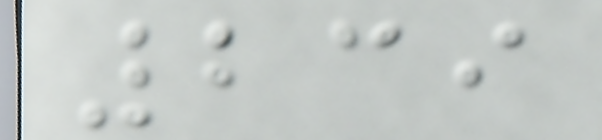239
